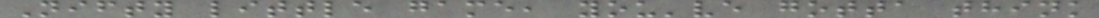Nifty little game, you've gotta think
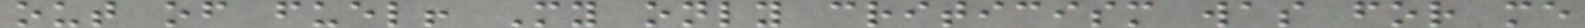out of fuel! My only criticism was for me
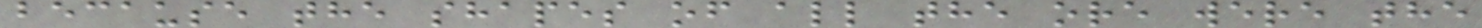because the shapes of all the ore were the
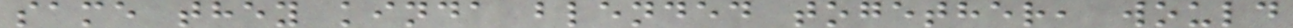same they kinda blended together, would
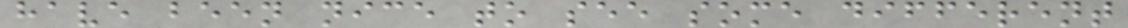have been nice to see some different
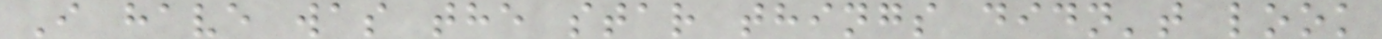I have was the star things didn't look
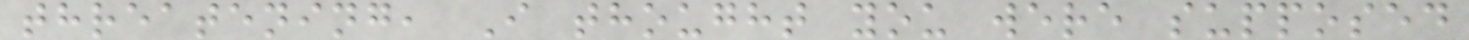threatening, I thought you were supposed
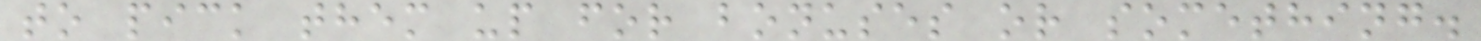to pick them up for bonuses or something.
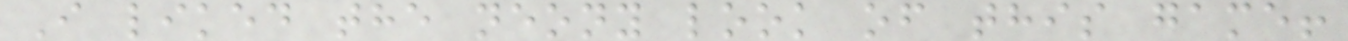I liked the neony look of this game!
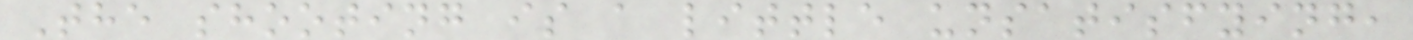The shooting is a little unsatisfying,
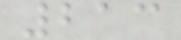213
